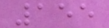155
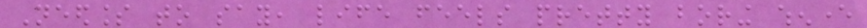Needless to say, life feels pretty boring whenever
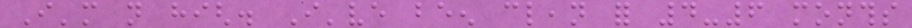I'm not high. I've been clean for 4-6 months
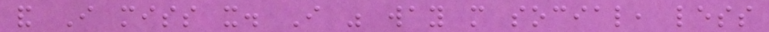and I miss it. I was way more social, less
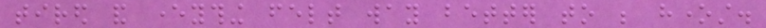tired and everything felt way better to be honest.
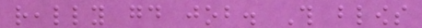really good job. This blows
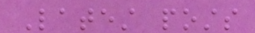Latest posts
